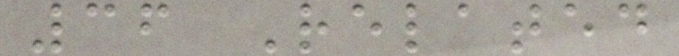36 Related
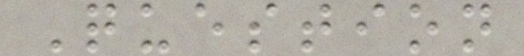Question
